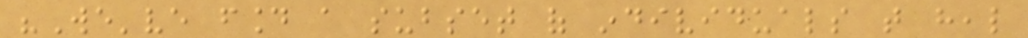"We've found a subset of individuals that heal
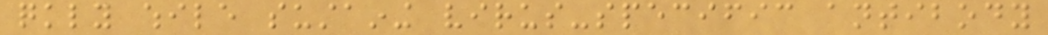quickly while sustaining virus-specific antibody
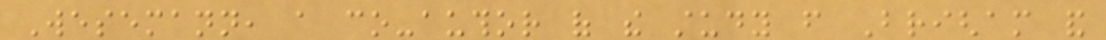Wesemann, a co-author of the study from Brigham and
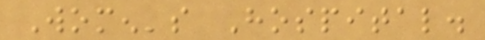Women's Hospital.
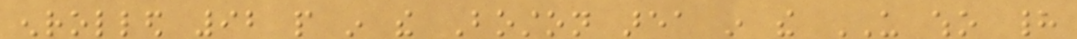enrolled 92 people in the Boston area in the US who had
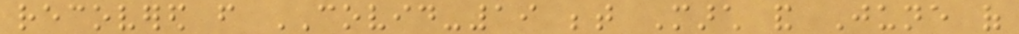recovered from COVID-19 between March and June of
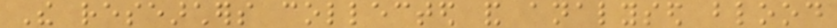The researchers collected and analysed blood
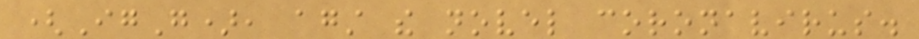(IgG), against the novel coronavirus.
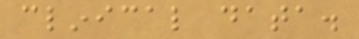clinical data.
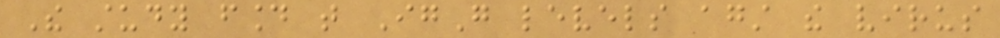The study found that IgG levels against the virus
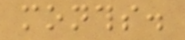months.
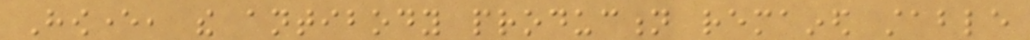However, the antibody production remained stable
